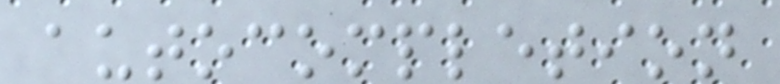autocompletion
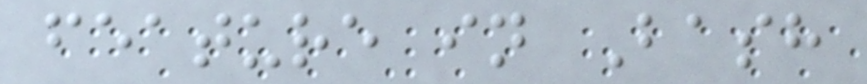feature in Bash
